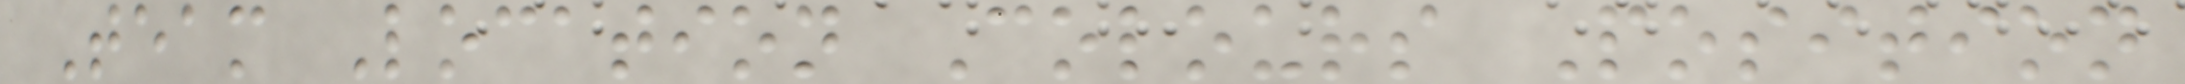Team Location Colours Position
